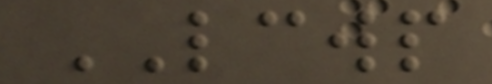LCWP
